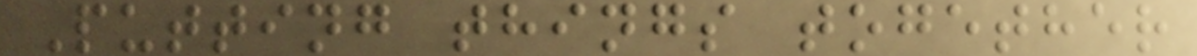Putting things together
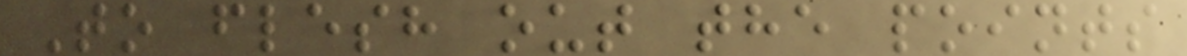To flesh out the points
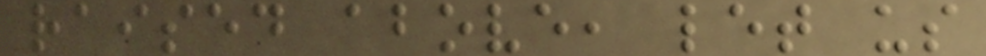raised above, let us
